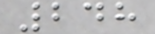248
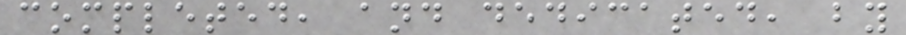completed, and dedicated, by
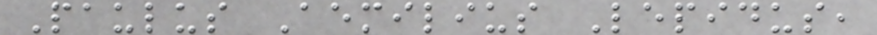Paulus Aemilius Lepidus,
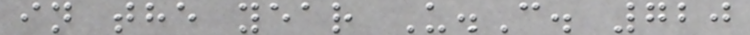in the year U.C. 720
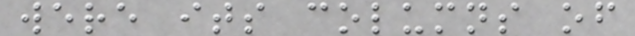were its columns of
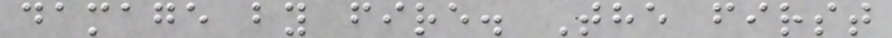damage by fire. The first
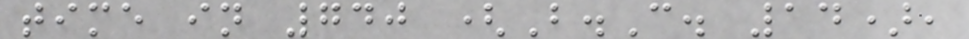time in 740 (B.C. 14),
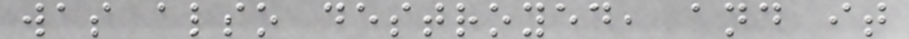was also destroyed, and it
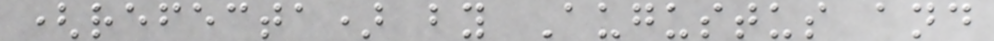(refecta) by Augustus and
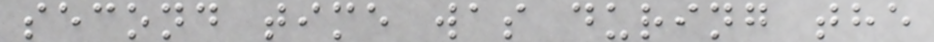second time was during the
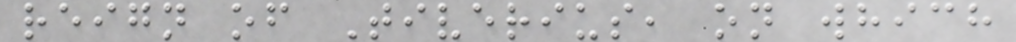reign of Tiverius, on which
